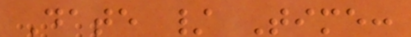Date / Time:
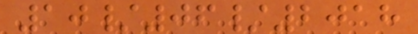10/06/2018
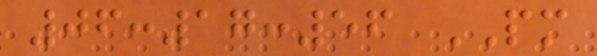06:17:56 PM
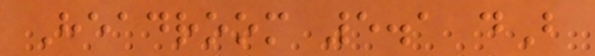Headroom 5.1 dB
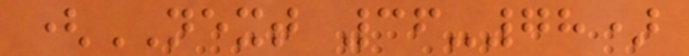(NEXT 36-78)
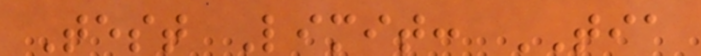Test Limit: TIA
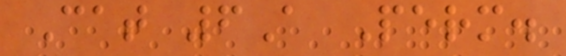Cat 6A Perm.
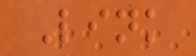Link
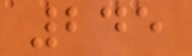245
